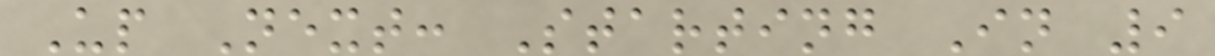Up Next: Starting In 9
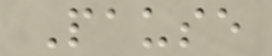Pause
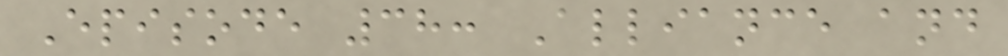Episode 38: Alliance and
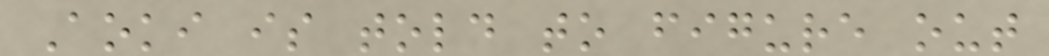Aoki is told to figure out
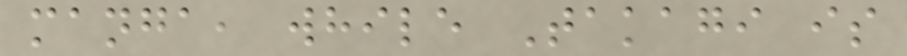manga, while Takagi is
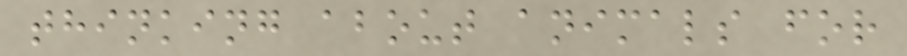thinking about animals for
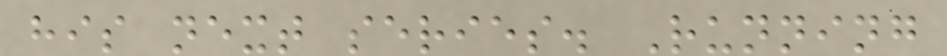his next series. Running
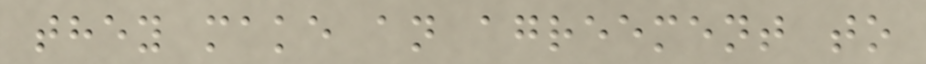they make an agreement to
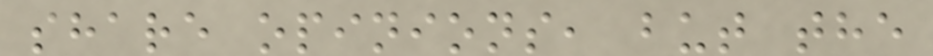share opinions, but the
